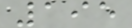195
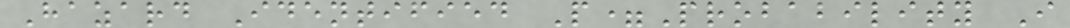Hazard Identified P=Probability I
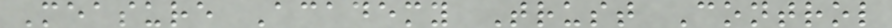Measure Academy Trust Control
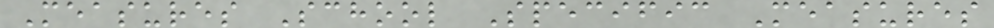Measures School Specific Measures
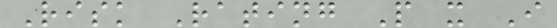Risk Rating P x I
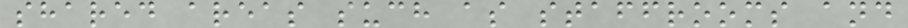shared areas such as staffrooms and
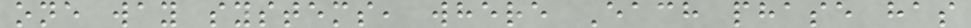one way systems, where Each phase has
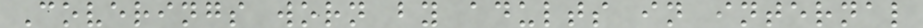Coverings worn by adults in internal
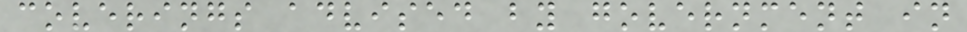coverings advised by government in
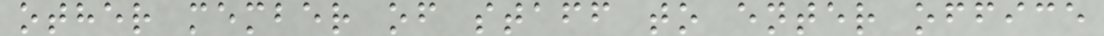other member of staff to enter office
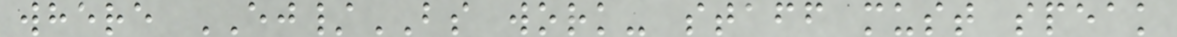where EJ/BS work- staff must speak
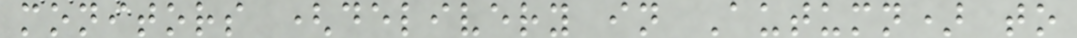monitors (delivery in Autumn) to
